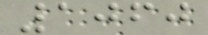1060
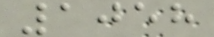1058
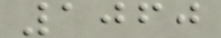1060
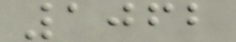1062
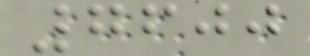7600
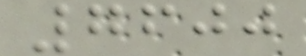7600
